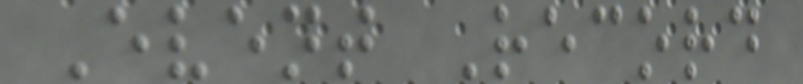Event Record
